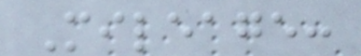Mileage:
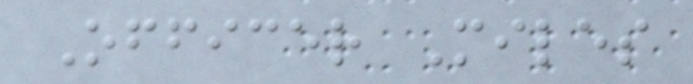Officer Miles
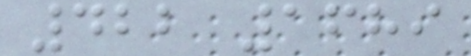422 1689
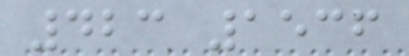423 1536
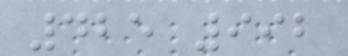425 992
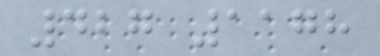427 1178
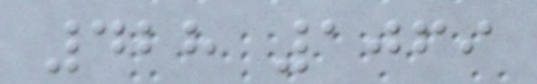428 1069
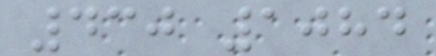430 1084
